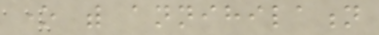one with annihilation
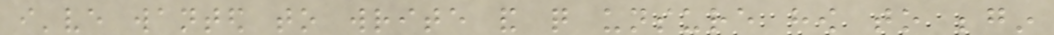i've wanted to write and quite unsure how to begin
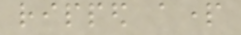ripped apart
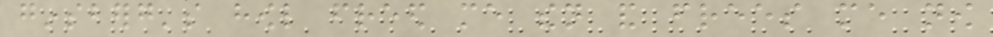ginsberg's howl freed me then and frees me now
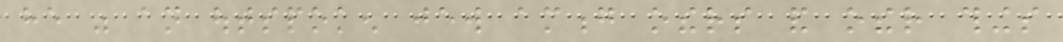he was an outspoken jew among others and other things
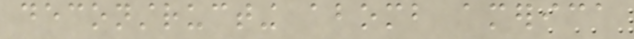deconstructing abomb america
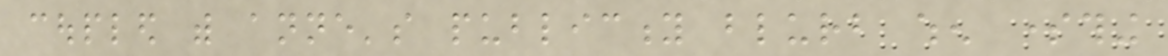coupled with anne's publicity blurb when something
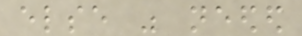else was needed
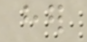her
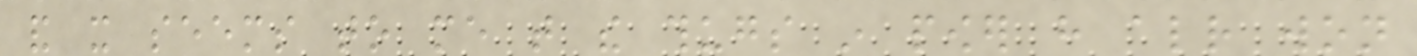and it seems to me that the thugs in power have already won
